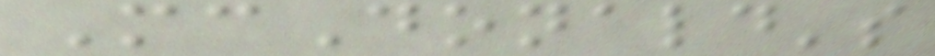McDonald's
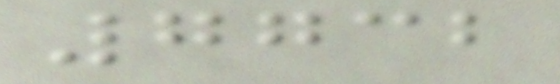7732
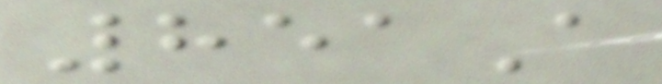851A
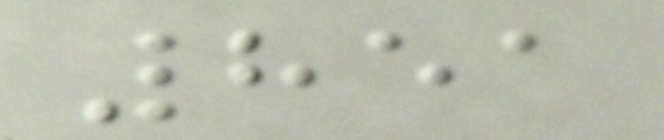851
